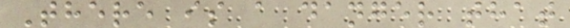There is a danger that
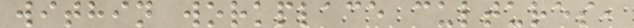within workplace cultures,
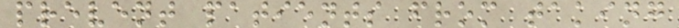prevent patients from taking
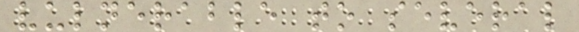vulnerable to several
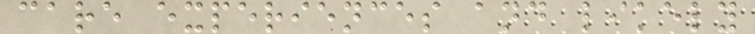care experiences and likely
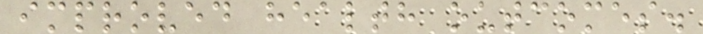improved health outcomes.
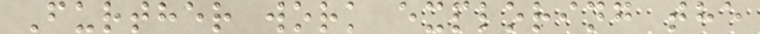Further work exploring the
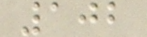102
